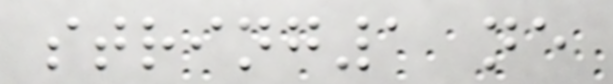string1 ne
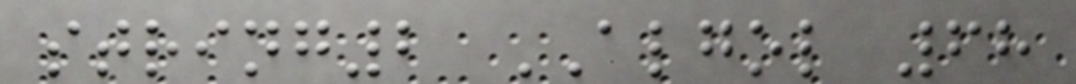string2 ALGOL 68
